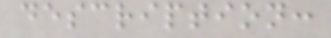description:
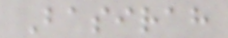Basirah
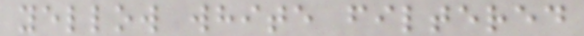yellow white filtered
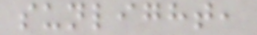sunlight,
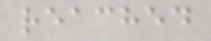reached
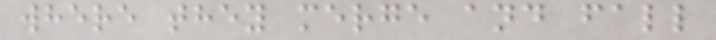where they merge and fall
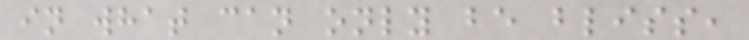in what can only be bliss,
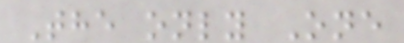The only One
